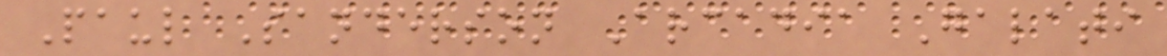Paul Sanderson Arcadia Galati
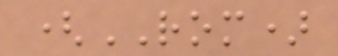(ROM)
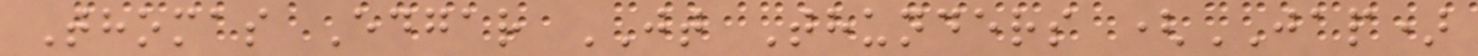Thomas Edgar JT Thunders (JAP)
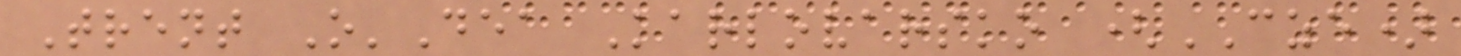Trent O'Dea Karlovarsko (CZE)
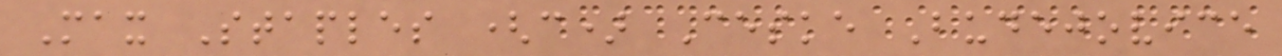Max Staples (c) Ceske Budejovice
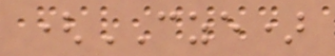(CZE)
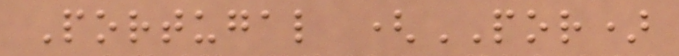Portugal (POR)
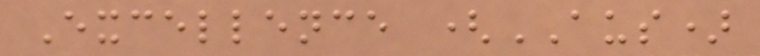Excellence (AUS)
